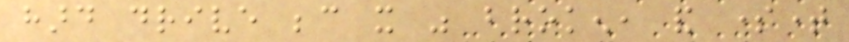hard drive because it was broken, and sometime
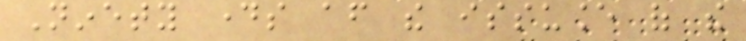Ninety days after the issuance of the
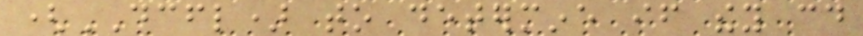(DCFL) to determine if they could
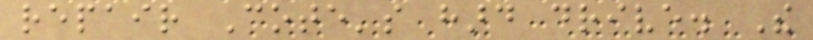repair Cote's hard drive. The
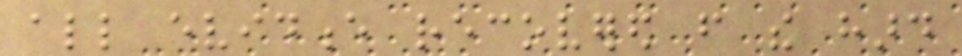all evidence recovered from the hard
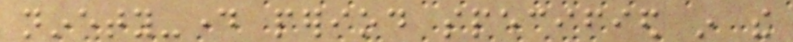ninety-day period specified in the
